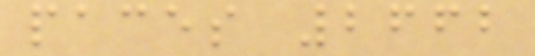paces 2662
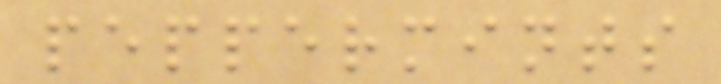peppermints
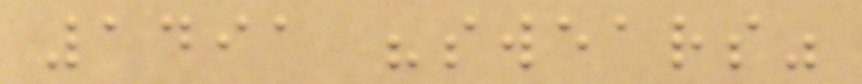1491 "swears"
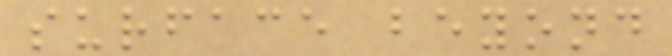surface beyond
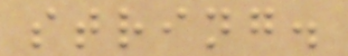string.
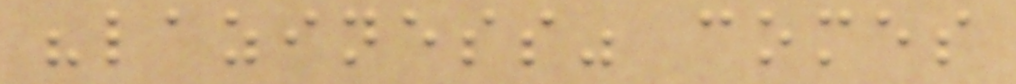"laziness" comes
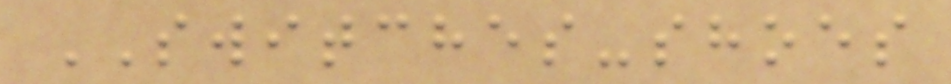SWITCHES-shoes
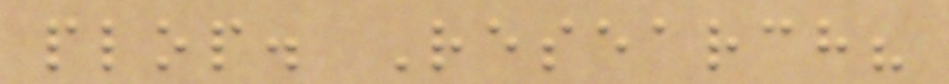plop. Research?
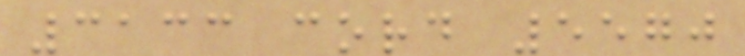3133 cord 5570
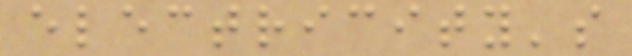electricity's
